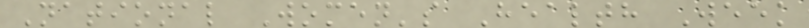National Women's Health Week
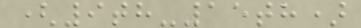(9th-15th)
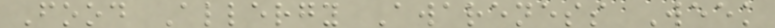Food Allergy Awareness Week
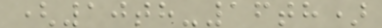(10th-16th)
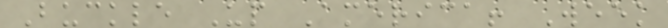Buckle Up America! Week
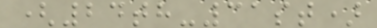(24th-31st)
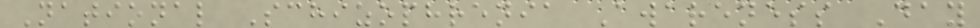National Schizophrenia Awareness Day
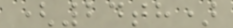(24th)
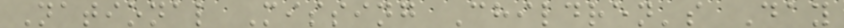National Missing Children's Day
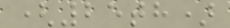(25th)
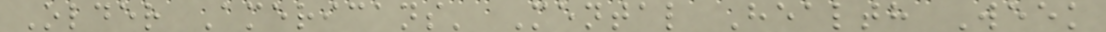Older Americans' Mental Health Week
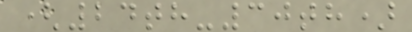(24th-30th)
